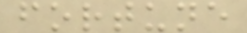fortune
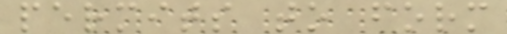permits to form
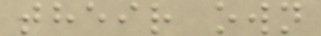their own
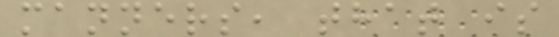manners, that is
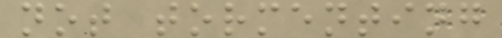not tormenting
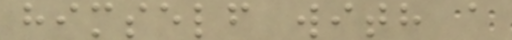himself with a
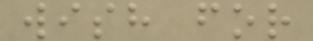wish for
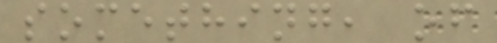something, of
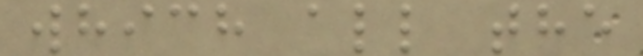which all the
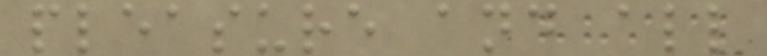pleasure and all
